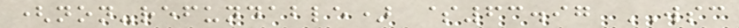(non-refundable) $63.97 WSC
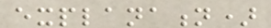explanation)
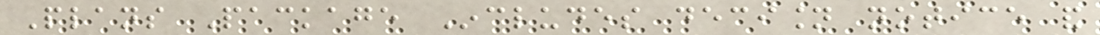Plans Package Includes decision notice and
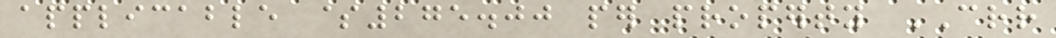applicable $275.00 per property CRR
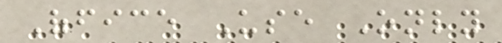Office Use Only
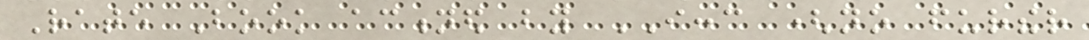Rate Book actioned by ICCC (no further
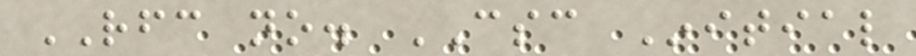RFC no. CSC Initial
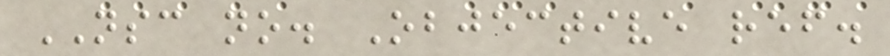NSC no. Objective ref.
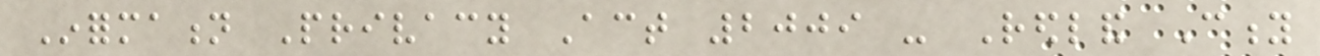Information Privacy Act 2009 - Redland City
